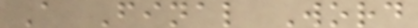A Final Word
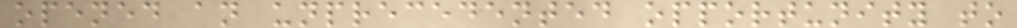opened an unprecedented opportunity to
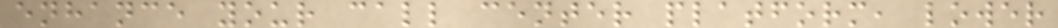enhance your call center platform, lower
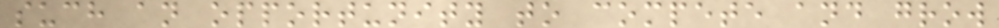such an opportunity to compete and grow
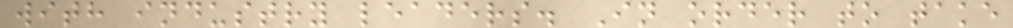with industry leaders. In order to take
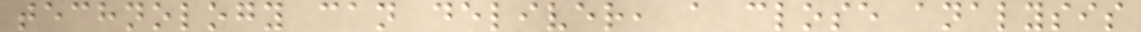technology can deliver, a close analysis
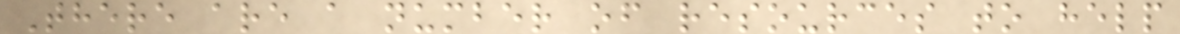There are a number of resources to help
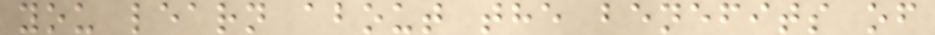you learn about the benefits of
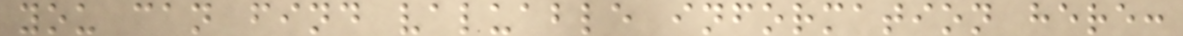you can find valuable information here:
